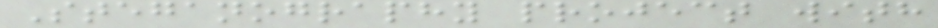Steganography project with
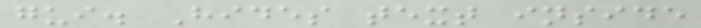gui. Hides text inside
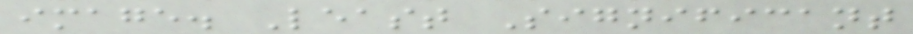image. Least Significant
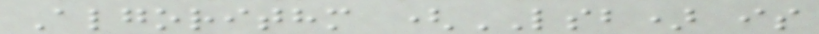Algorithm (LSB) is
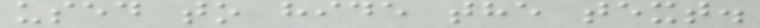used to hide the text.
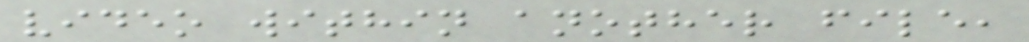video within another file,
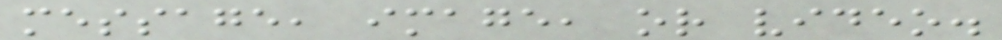message, image, or video.
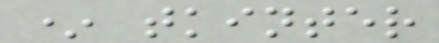* tkinter
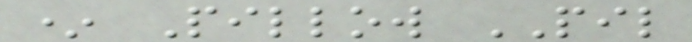* Pillow PIL
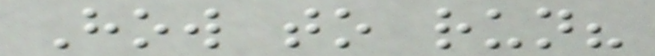How to run?
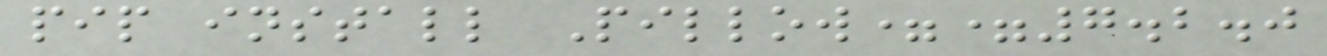pip install Pillow==7.2.0
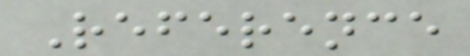Reference
